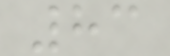83
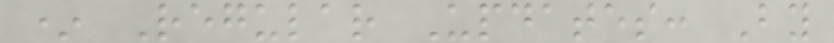* Regular Updates: By
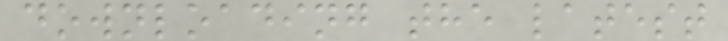downloading the latest
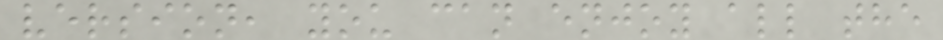version, you can enjoy all the
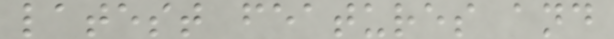latest features and
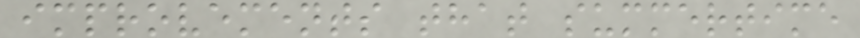improvements that summertime
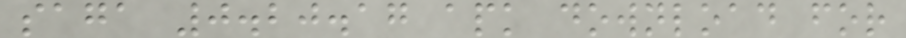saga 0.20.17 apk download for
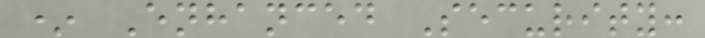* Enhanced Security:
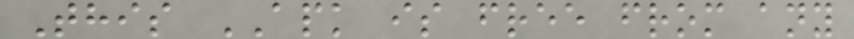This APK is free from any
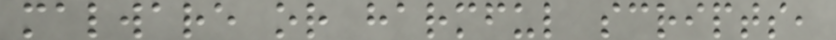malware or harmful scripts,
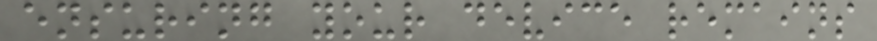ensuring your device remains
